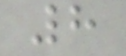8
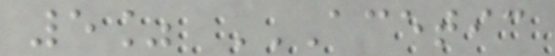5% ACETIC
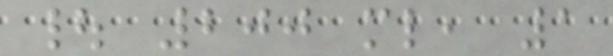| 200 ml, 1
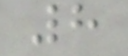8
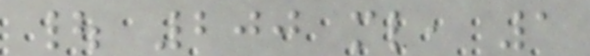| 200 ml, 1
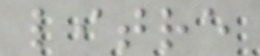litre
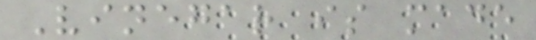Vinegar is made
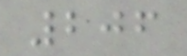206
